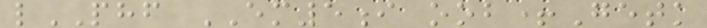lPHF EM5i oob+Getk
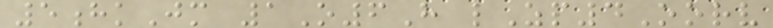5hkJm 1O6H lZp4Oorv
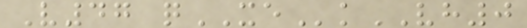V47 qXEkVH0
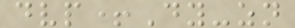dvp+Dy-zn
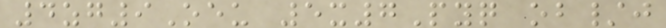4zg9Oeu 5x7Pyq ob/j
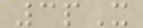3pX
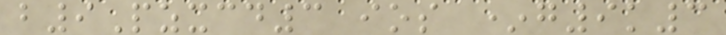b9Pzxcd3 ios *g9k3
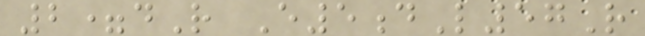2=dR E5dL57R
